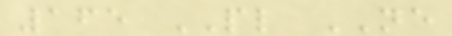165 PL NE
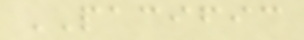PACIFIC
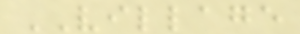VILLAGE
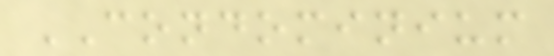CONDOMINIUM
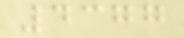4377
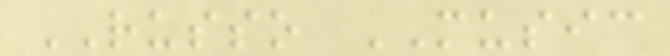RUSSO MUSIC
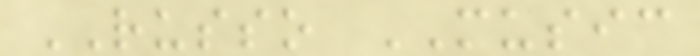RUSSO MUSIC
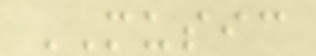MUSIC
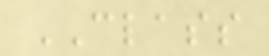CLASS
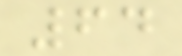64
